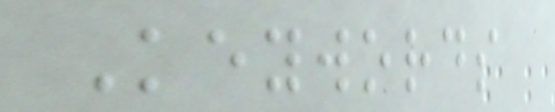Keywords
